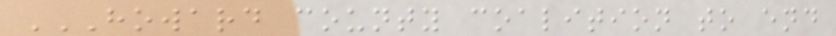HOWARD COUNTY COALITION TO END
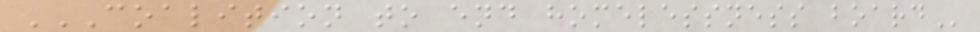COALITION TO END HOMELESSNESS BOARD
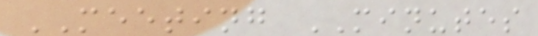MEETING MINUTES
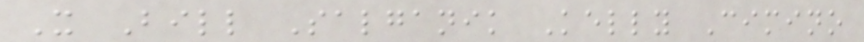X Bill Salganik Kelly Cimino
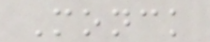Monck
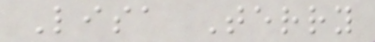Lisa Terry
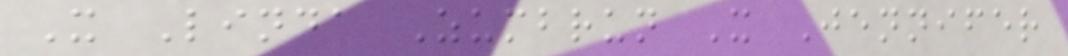X Linda Zumbrun X Jennifer
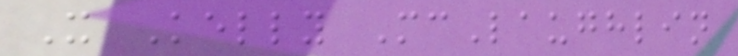X Kelly McLaughlin
